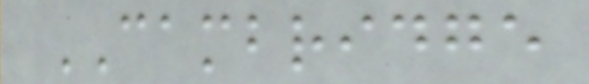CAMBRIDGE
